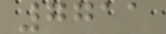7711
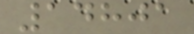14801
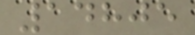14805
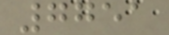7751
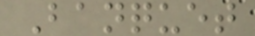Banquet
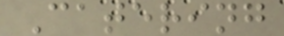Catering
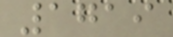1719
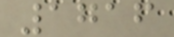1716
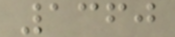1360
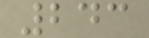243
